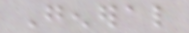General
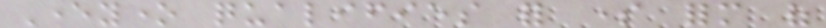Everyone qualifies for some form of
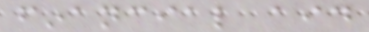financial aid
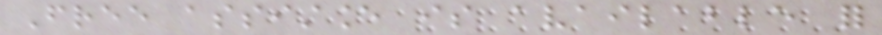Free assistance is available for
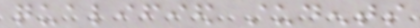qualified students
